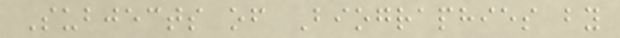Subjects of Biographies by
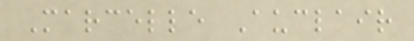Marcelle Auclair
